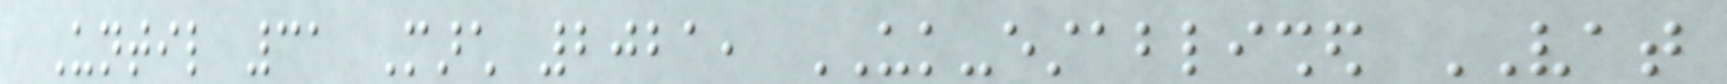Until 31 March 2021, UK-established VAT
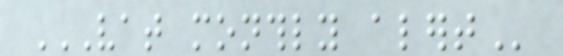VAT MONTHLY ALERT
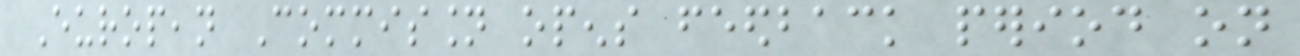European Commission opens feedback period on
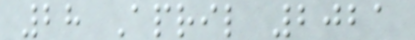28 April 2021
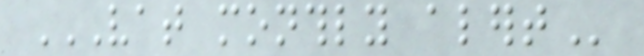VAT MONTHLY ALERT
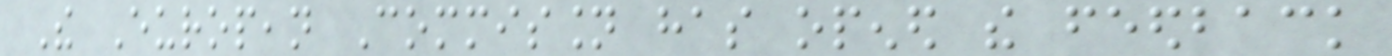The European Commission has opened the feedback
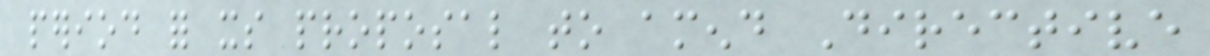period for its proposal to amend Directive
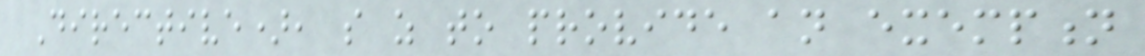Directive), so as to provide an exemption
